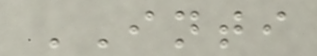INTI
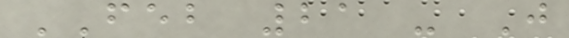FEB 21 - J
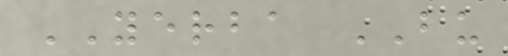YERBA BU
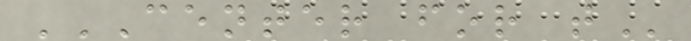CENTER FOR T
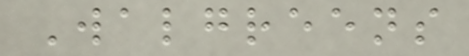Walgreens
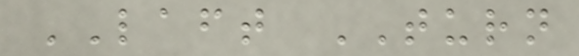LAFT TURN
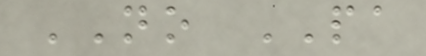NO PA
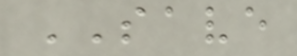SAVE
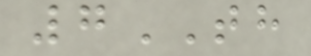7TH
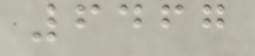6467
